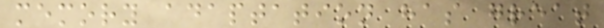memory adaptation has great
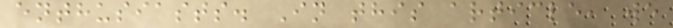enthusiasts. In this article, we
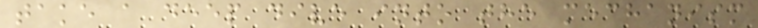take a deep dive into the mechanism
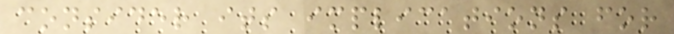consider its implications for
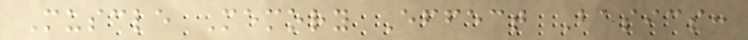Muscle Memory Effect Basics:
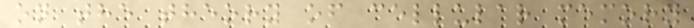on the theory of cellular memory
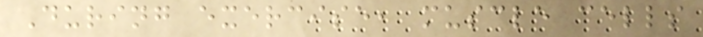During exercise, muscle cells
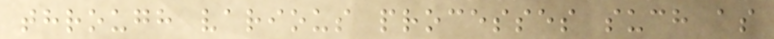through various processes such as
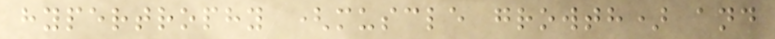hypertrophy (muscle growth) and
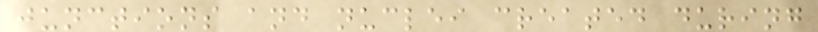junctions and nuclei created during
